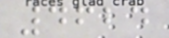4624
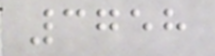3758
